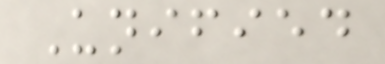Unified
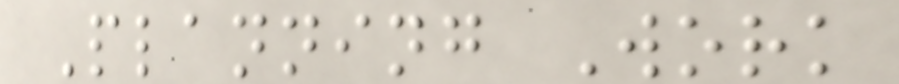Planning Work
